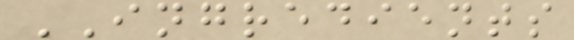INGREDIENTS
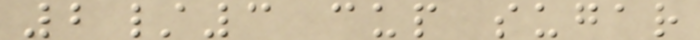2/3 cup sugar
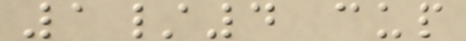1/4 cup
